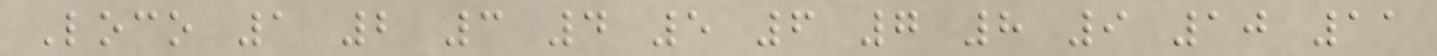Loco 1 2 3 4 5 6 7 8 9 10 11
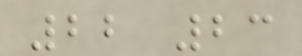22 23
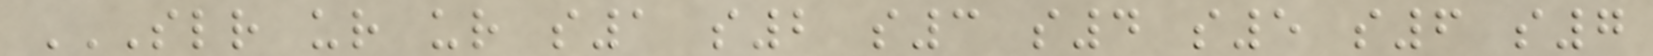SLR UR UR S1 S2 S3 S4 S5 S6 S7
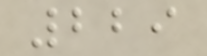229
